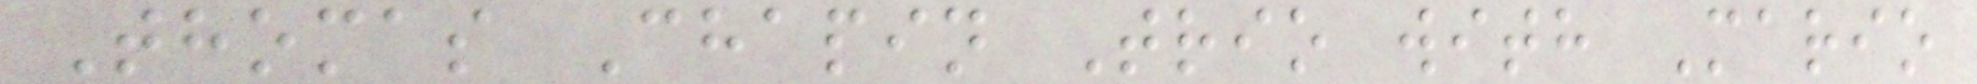Thomas Chapin Trio with Mario
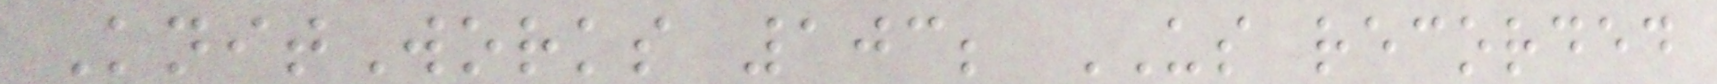KnitWorks 103; US recorded
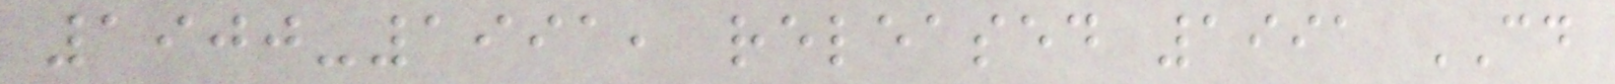1900-1991, released 1991 CD
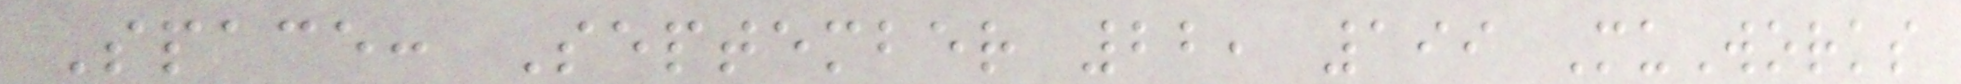Space: September 22, 199 MuWorks
